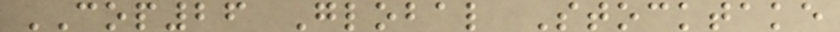COP26 Global Stocktake
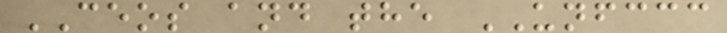CEOS and the UNFCCC
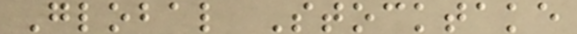Global Stocktake
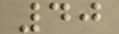40
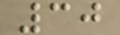30
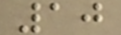10
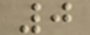0
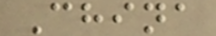China
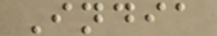India
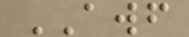AWF
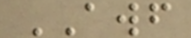AWF
